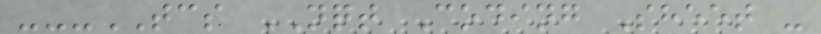---TCS NQT Coding Sheet -
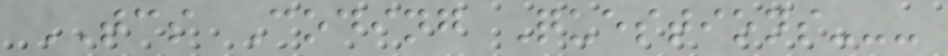TCS Coding Questions---
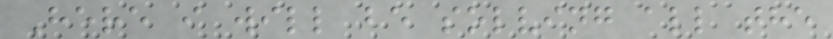Here i will be solving all the
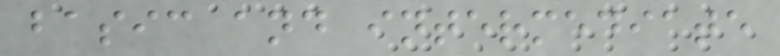basic and intermediate
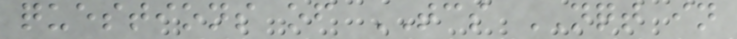questions of TCS NQT in
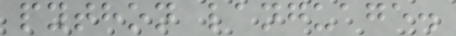python language.
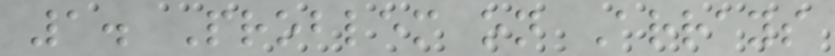1. Problem on Arrays
